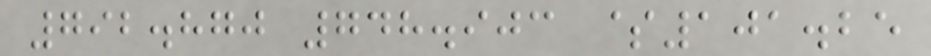792.870 748.903 $101.25
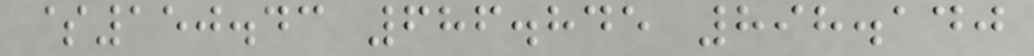$150.43 686.845 898.140
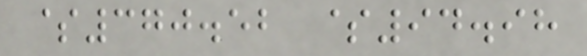$370.52 $94.98
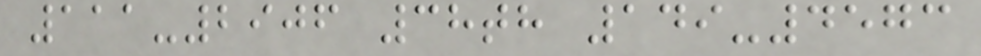111-2906 38th 149-4573
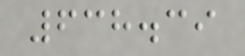638.39
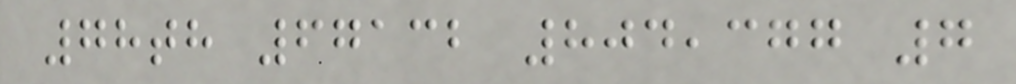78th 67132 804,377 7
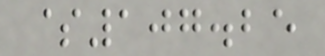$107.25
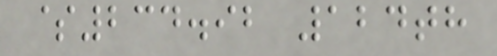$234.92 124th
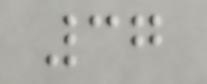37
